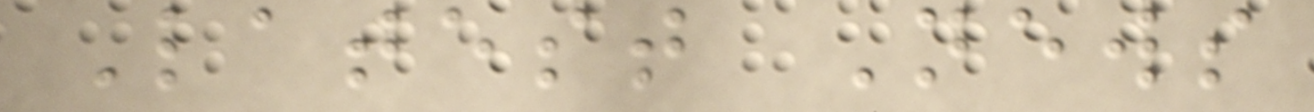Latest News
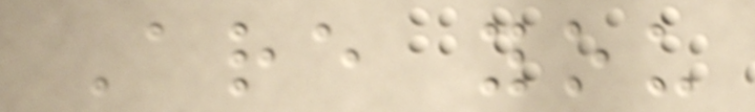Are you
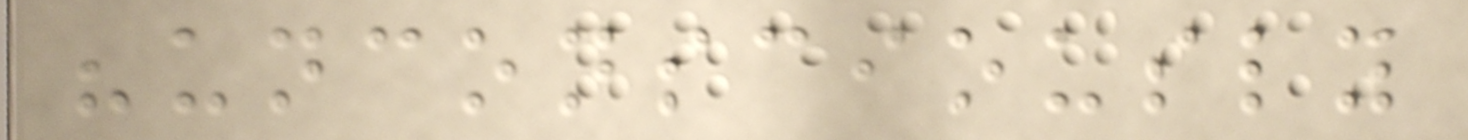"unconsciously
